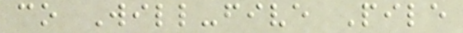co Will-five Pile
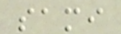sami
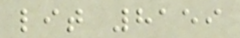lit 8159
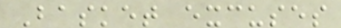Basket excuses
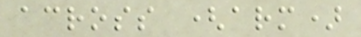across (arm)
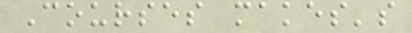Courses makes's
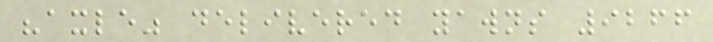"axle" delivered yawns 9266
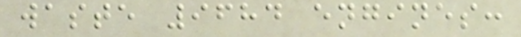waste 9684 engines:
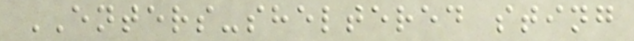ENTERS-sheltered sting
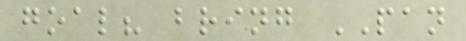goal? bring PAN
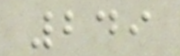249
